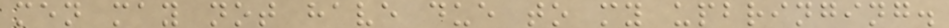men may not have due to my upbringing.
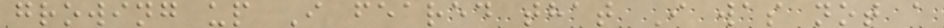growing up I feared that I was not a
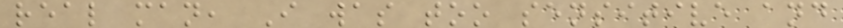real man, I was too sensitive and
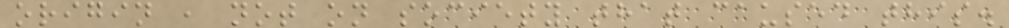origin , not on society that caused this.
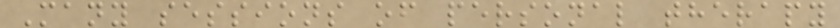Many sessions of personal therapy
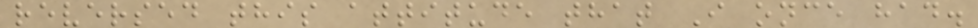reversed this attitude that I once had.
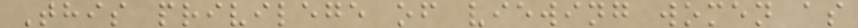This privilege of viewing women as
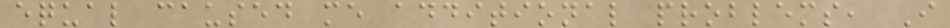equal caused me additional problems, I
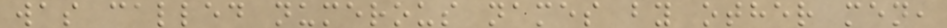was called numerous names by other men,
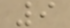9
